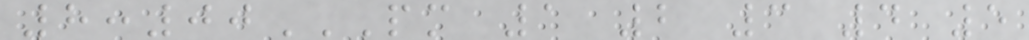8:00PM 1 2 3 4 5
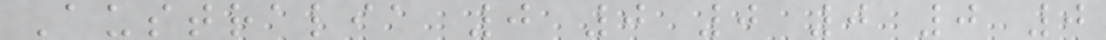Australia 0 0 0 0 0 0
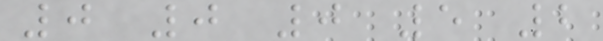0 0 0 5 2
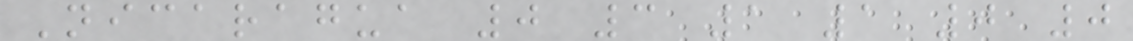Nicaragua 0 3 1 1 0 0
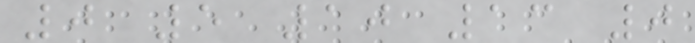0 5 10 13 0
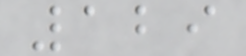129
